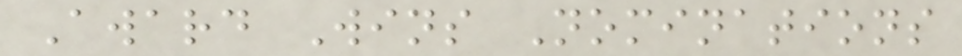Award Wins Nominations
